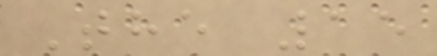The 15
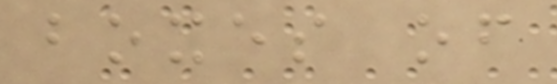boxes of
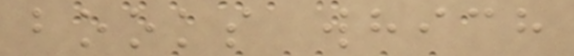books which
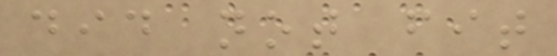did not fit
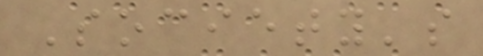Society's
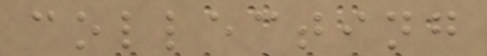collecting
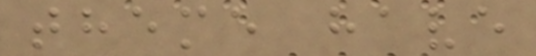theme have
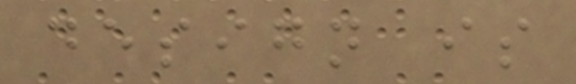design is
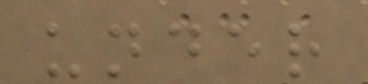under
